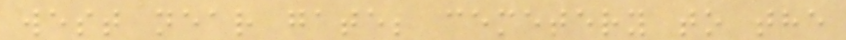west near gate; cemetery to the
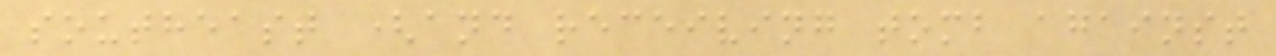southeast (and receiving tomb against
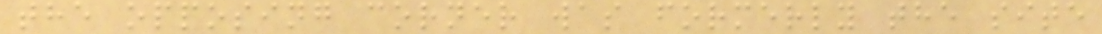the opposing corner was formerly the site
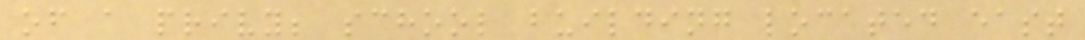of a privy; school building located east
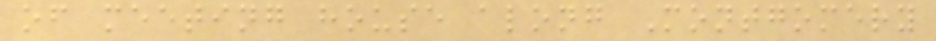of meeting house along Montgomery
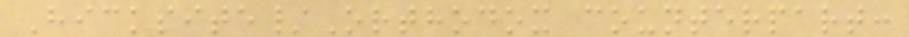Hicksite/Orthodox counterpart:
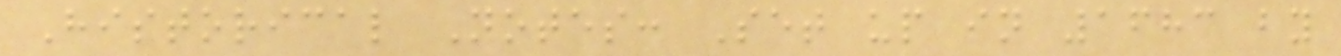Historical Notes: Set up in 1683 by
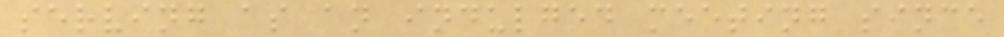serving as an indulged meeting since
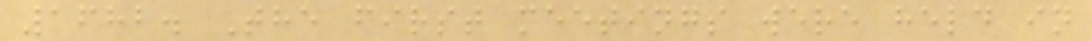1682. The first meetings were held in
